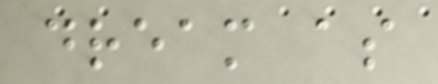dream as
